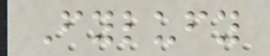Fylufy
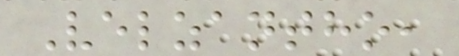Velzantho,
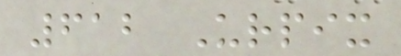612 Urpix
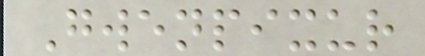Gwenpixur
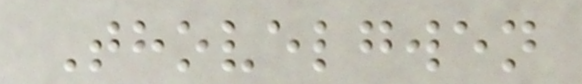Thovelgwen
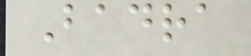Badra
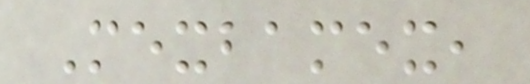Mexbamex,
